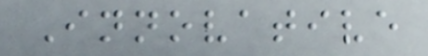Innovative
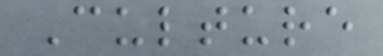Culture
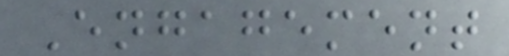Engagement
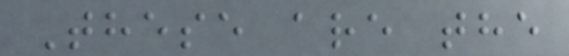These are the
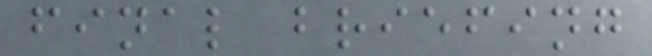final briefing
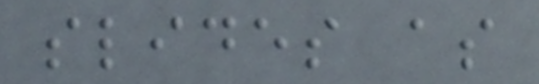slides as
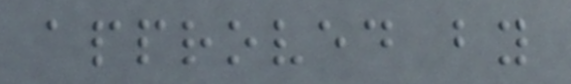approved by
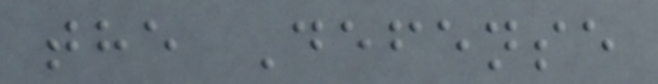the Defense
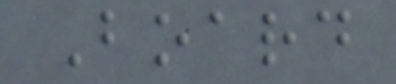Board
